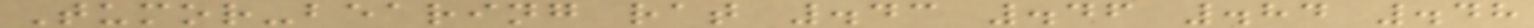Tumor-bearing rat .43 .46 .84 .48
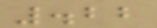.22
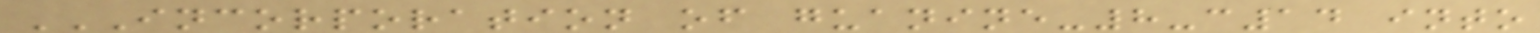INCORPORATION OF GUANINE-8-C14 INTO
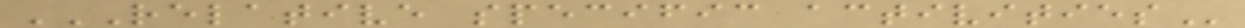RELATIVE SPECIFIC ACTIVITIES
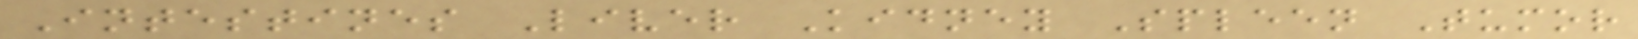Intestines Liver Kidney Spleen Tumor
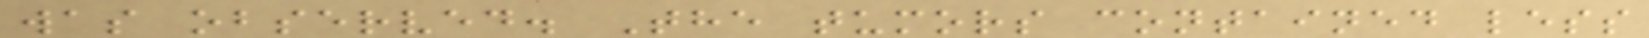was observed. The tumors contained less
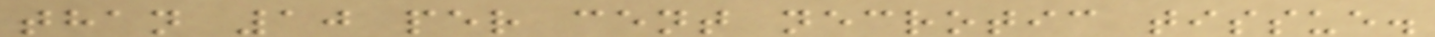than 10 per cent necrotic tissue.
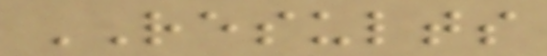RESULTS
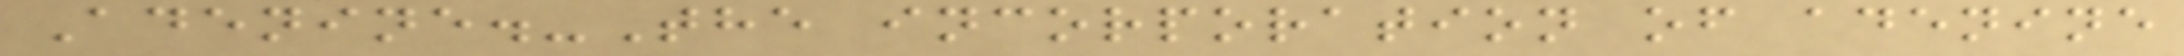Adenine.-The incorporation of adenine
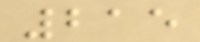215
